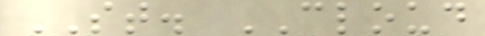ST. CLOUD
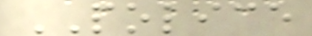POLICE
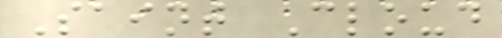Saint Cloud
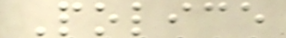Police
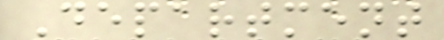Department
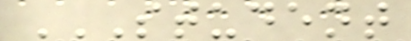STUDENT
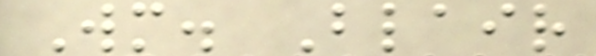Wm. Blair
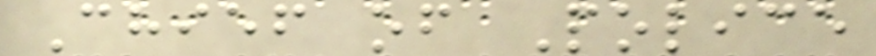Chief of Police
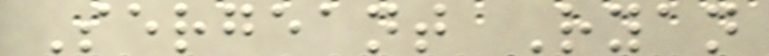Sergeant Ryan
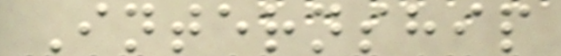Internship
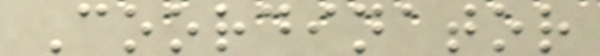Coordinator
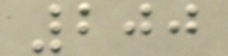200
